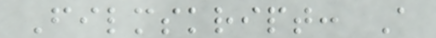Filmskript: A
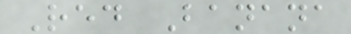Red Banana
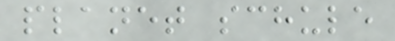planet schule
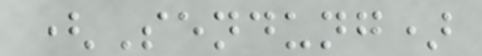(Sendung)
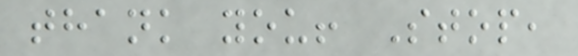thank you! Stop,
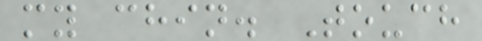my chin. Touch
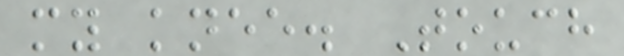my knee. Touch
